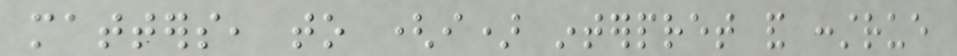matters, to (i) interpret and construe
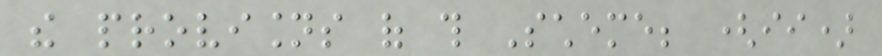the provisions of this Scheme; (ii)
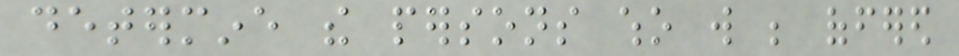determine the persons who will be offered
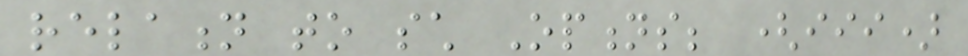relation to such Options; (iii)
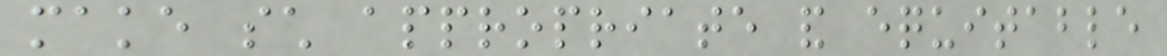make such appropriate and equitable
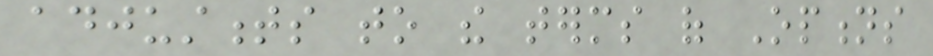adjustments to the terms of Options
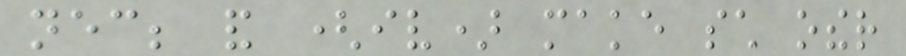necessary; and (iv) make such other
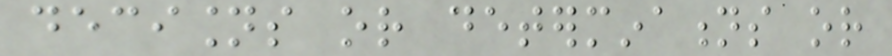decisions or determinations or
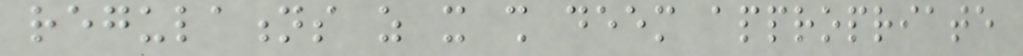regulations as it shall deem appropriate
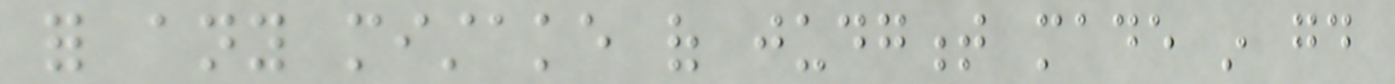for any mistake of judgment made in good
